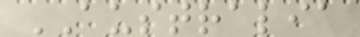AUSTRALIA
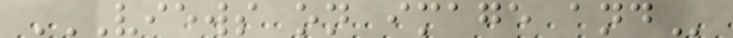VIEWS ON IMAGE AND
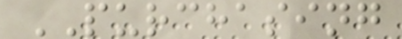PURCHASING
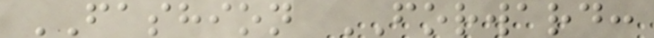FASHION FORWARD:
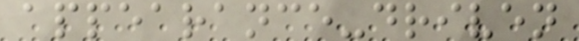appearance-driven
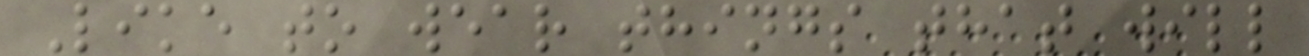Like to wear things that will
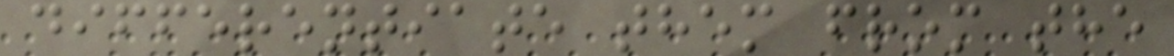differentiate them from the
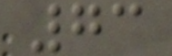73
